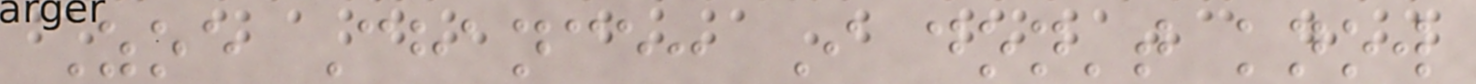Zoe Chance: I don't know
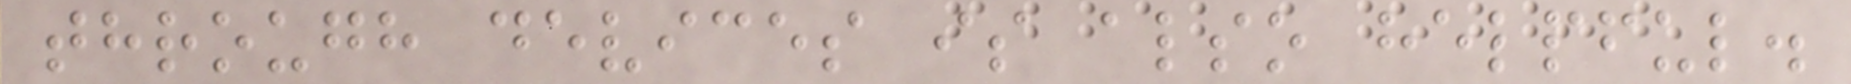through devices is also helpful.
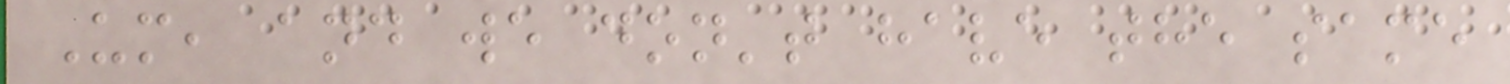Um, and we don't have the same
